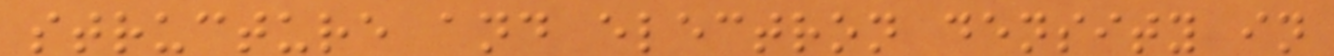structure and electron density in
